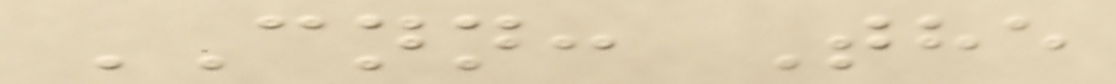CNN: The
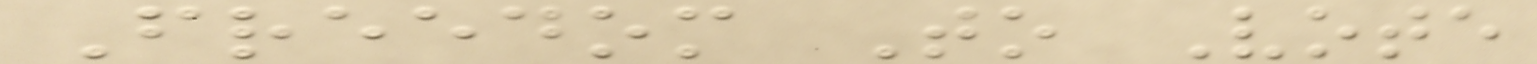Freedom To Vote
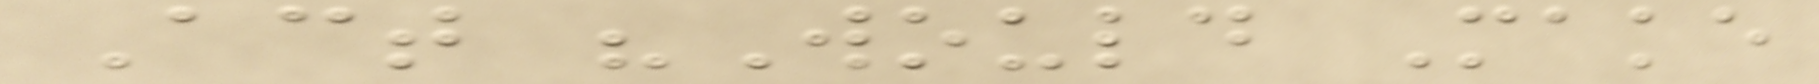Act "Would Make
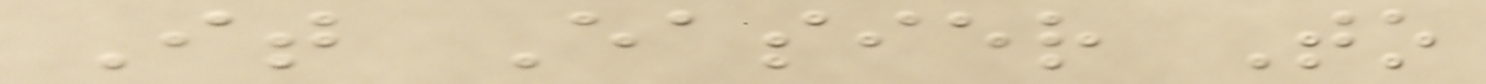It Easier To
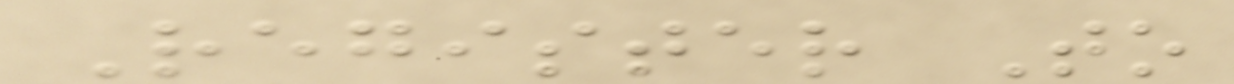Register To
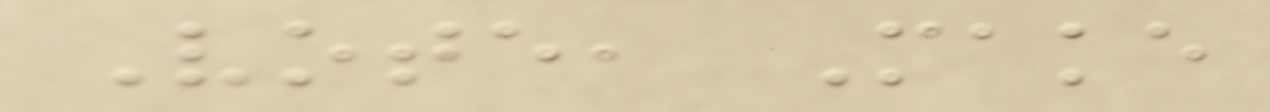Vote, Make
